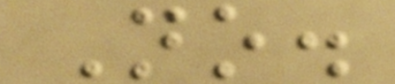No.
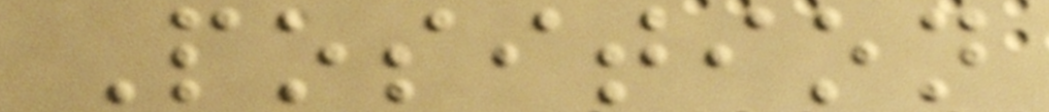Position
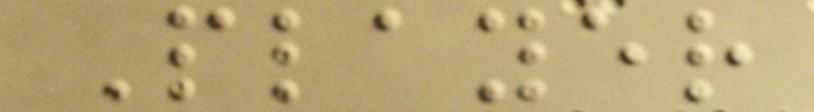Player
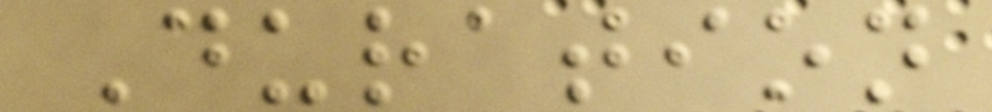Duration
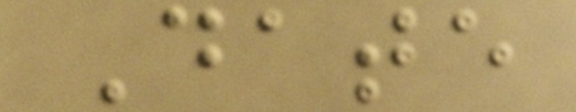Date
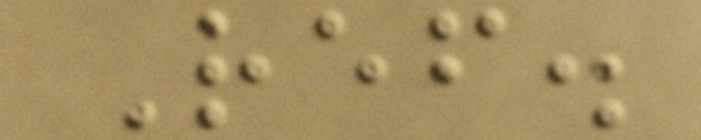Ref.
